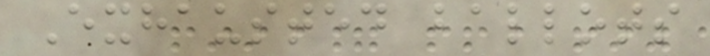Exhausted ballots
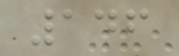146
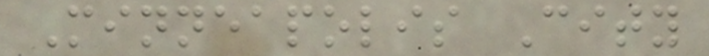Minneapolis City
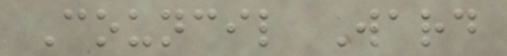Council Ward
